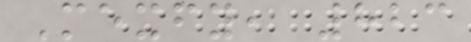Mexfy, 823
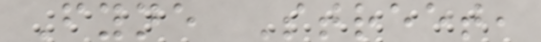Fyne Street,
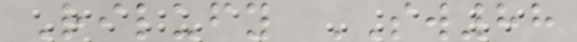Rilufy SW88
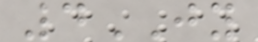4JY
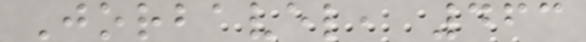Jorbavel, 463
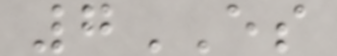7ES
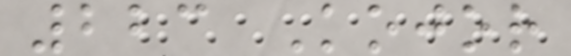223 Kojor
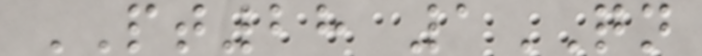PT28 1QN
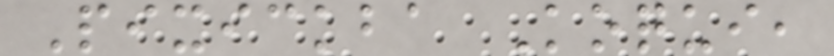Pixickba Koqui,
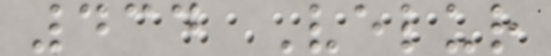434 Velur
